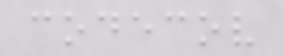codecov
